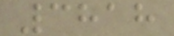3818
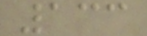133
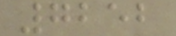7252
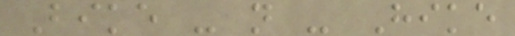Bike - n - Hike
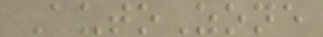AutoZone
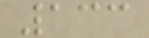133
